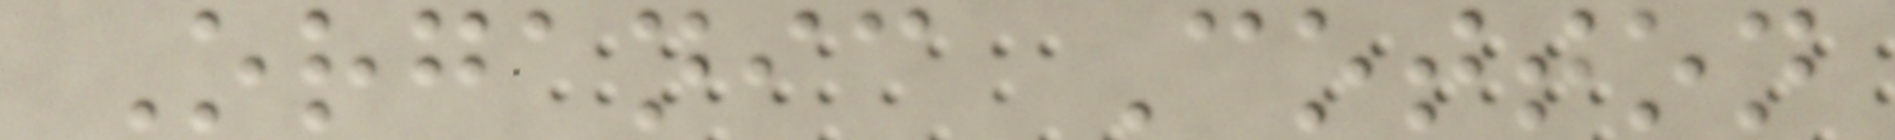Organic Cotton
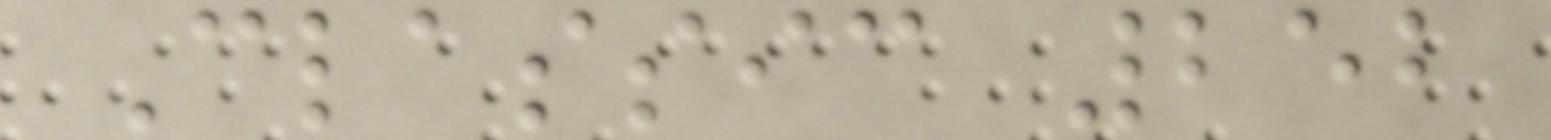Classic 252
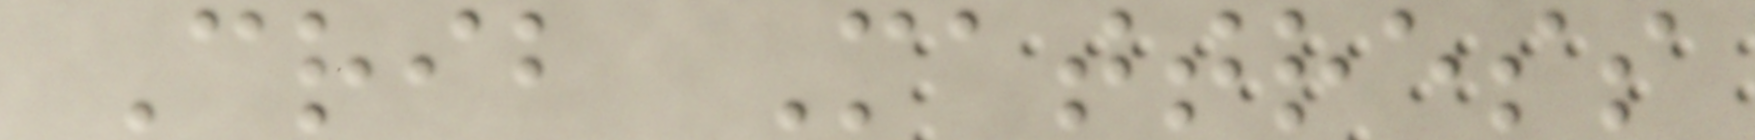Crib Mattress
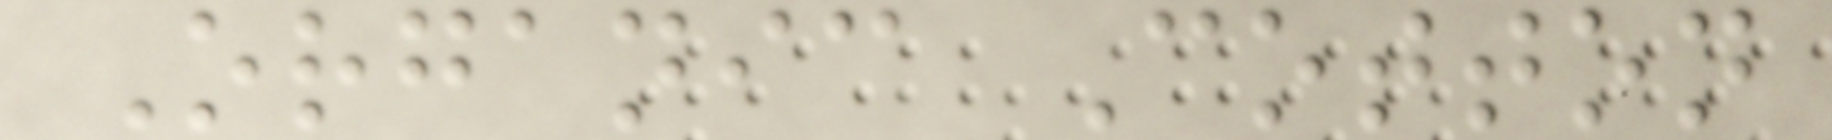Organic Cotton
